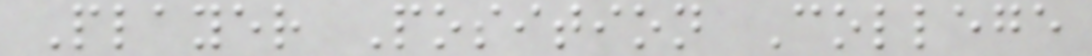Player Position College
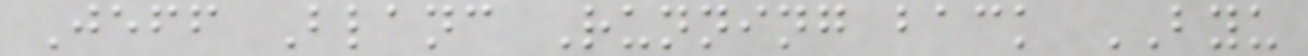Jeff Blanc Running back BYU
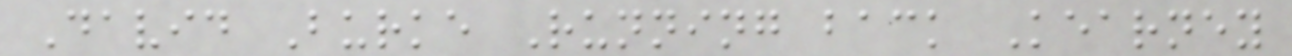David Burke Running back Kearney
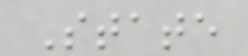State
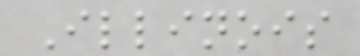Illinois
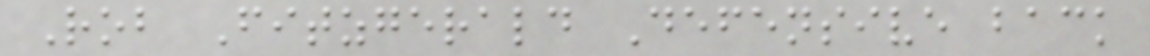Rob Fitzgerald Defensive back
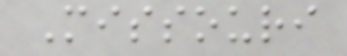Missouri
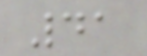41
